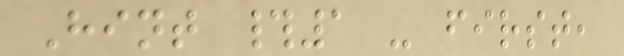Hint #1 - first,
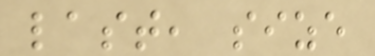last, size
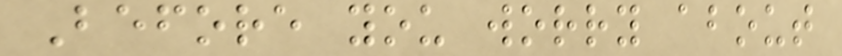Before you worry about
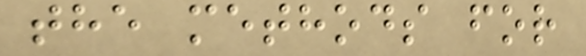the methods for
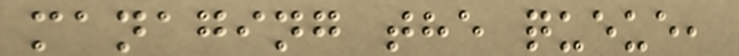managing the queue,
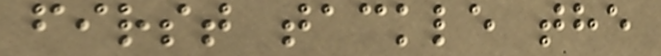first tackle the
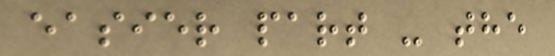easier part - the
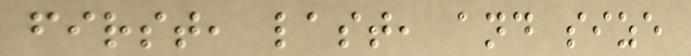first, last, and size
